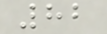82
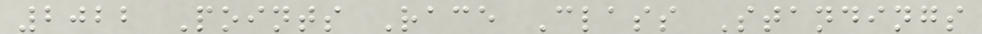2022 Points Race Class Standings
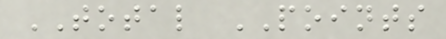TOTAL POINTS
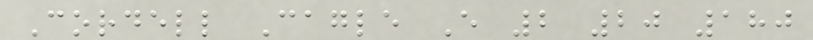Cordell Cagle E 2 20 180
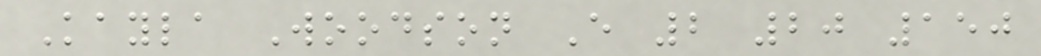Kayla Woodson E 2 20 150
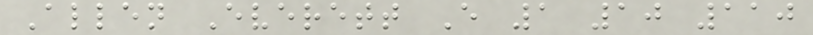Allen Everett E 1 10 110
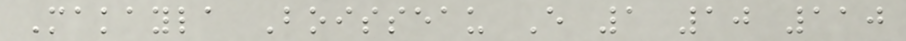Makayla Boisseau E 1 10 110
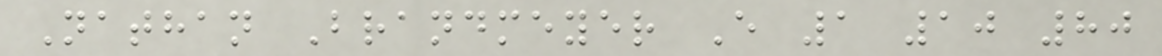Nathan Brandmeyer E 1 10 80
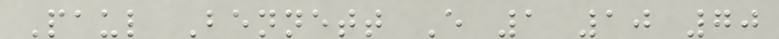Paul Bennett E 1 10 70
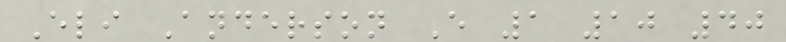Eli Anderson E 1 10 40
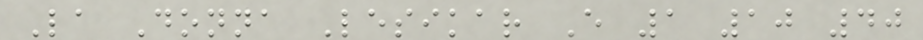La Donna Lesikar E 1 10 40
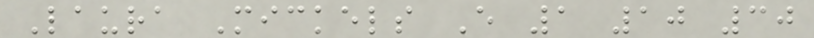Laura Mickels E 1 10 30
